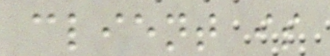client is
